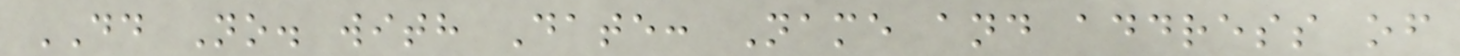DD No. with Date: Name and address of
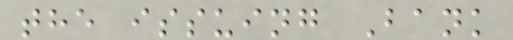the issuing Bank
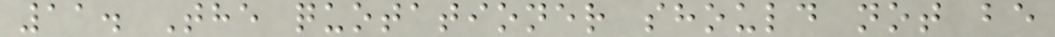11. The quotationer should not be
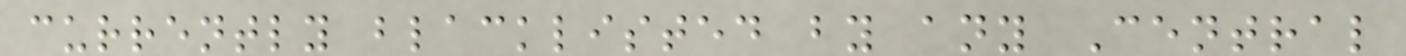currently blacklisted by any Central
